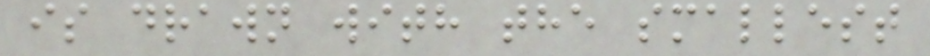is drawn with the smallest
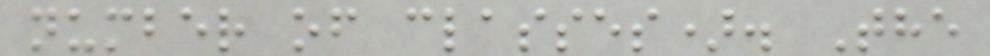number of classes). The
